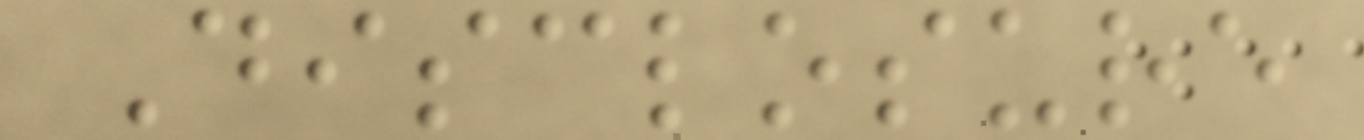Disclosure
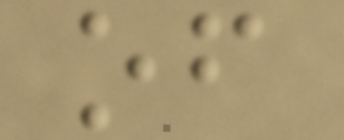of
